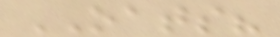OATS?
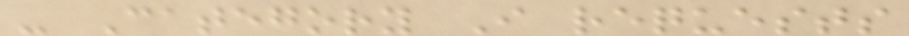- Category I requests
